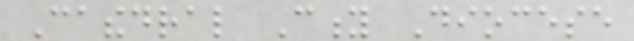Cathedral City Diocese
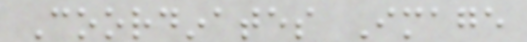Coordinates Image
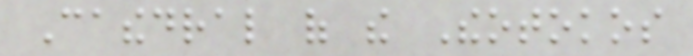Cathedral of the Theotokos
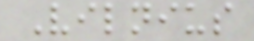Vilnius
